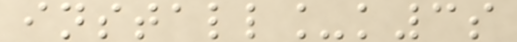install_k3s
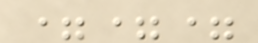===
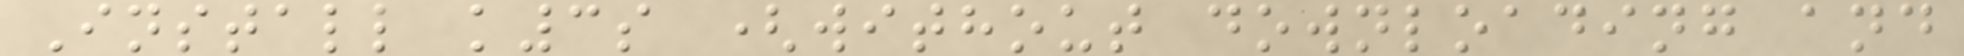Install k3s (without downloading and
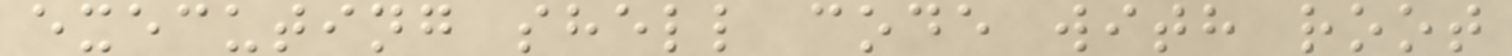executing shell code with root
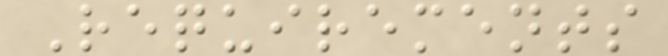Requirements
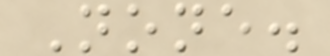None.
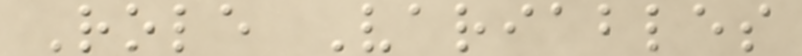Role Variables
